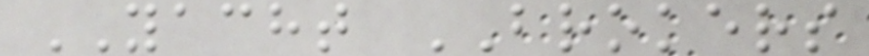YACHT BROKERS
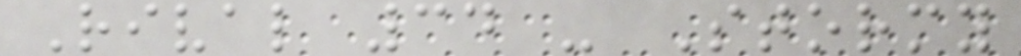Rival 34 - Stormy
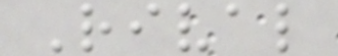Rival
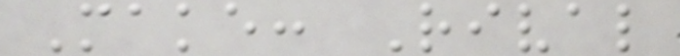Make: Rival
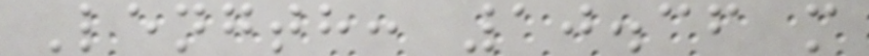Length: 10.36 m
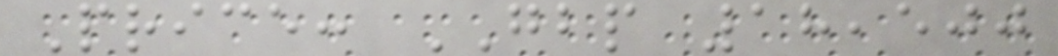Price: GBP 18,500
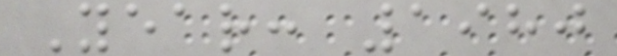Year: 1980
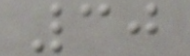30
